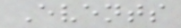Events
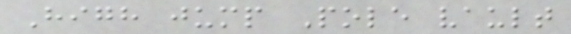High jump Pole vault
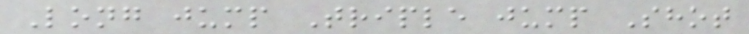Long jump Triple jump Shot
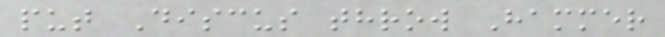put Discus throw Hammer
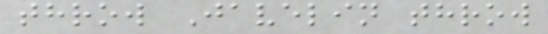throw Javelin throw
